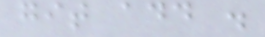git add .
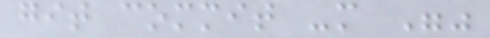git commit -m ""
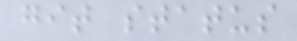git status
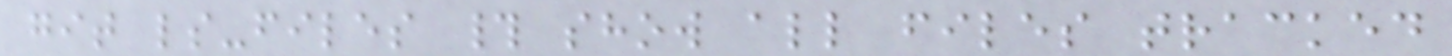git ls-files # show all files tracked
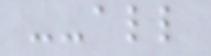--all
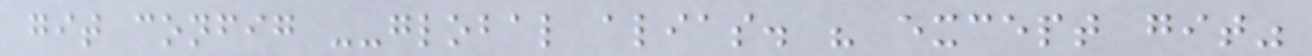git config --global alias. " except git"
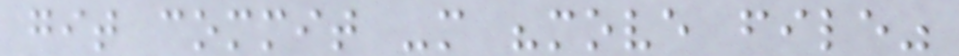git commit -m "move file"
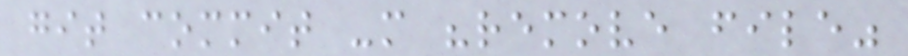git commit -m "remove file"
